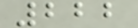222
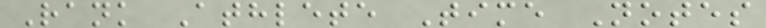Rank Athlete Time Notes
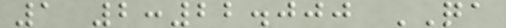1 2:22.000 QA
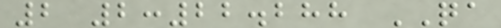2 2:22.288 QA
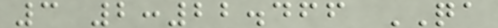3 2:22.466 QA
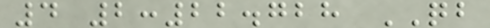4 2:22.728 QB
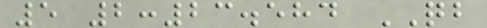5 2:23.584 QB
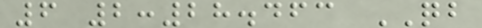6 2:28.463 QB
